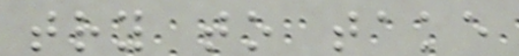try to take
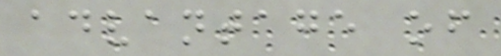advantage of
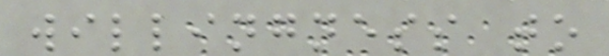willingness to
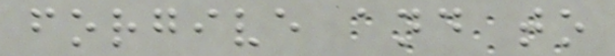forgive and to
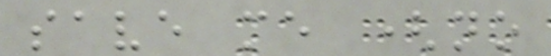save me (no
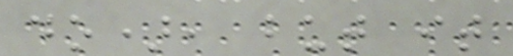do), but it
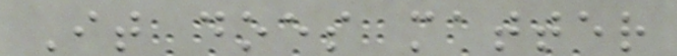It does matter
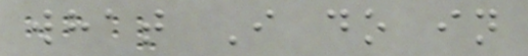what I do in
